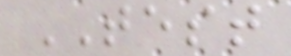TEST
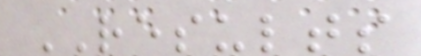RESULTS
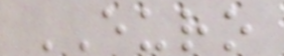EURO
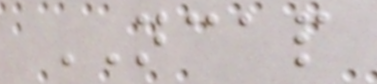NCAP
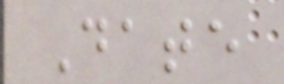Date
